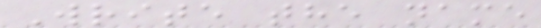Write the name
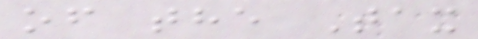of the Tax
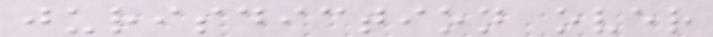jurisdiction over
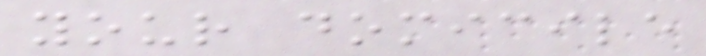your domicile
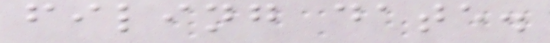filing date.
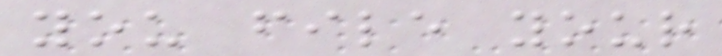you file your
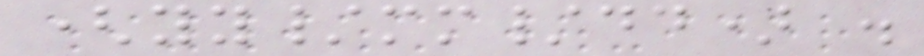(yy/mm/dd) .
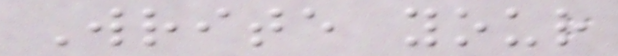Write your
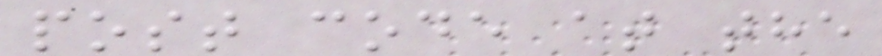post code at the
